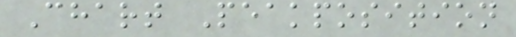Chart Peakposition
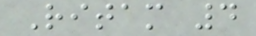Ritam 4
